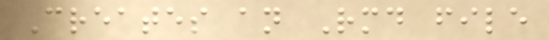Creates an Rmd file
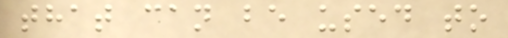that can be used to
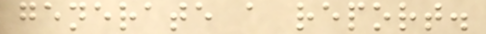generate a report.
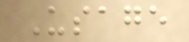Usage
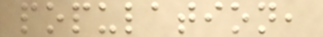population,
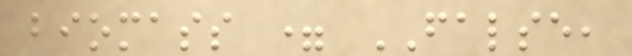biomass = FALSE,
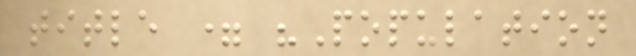title = "Population
